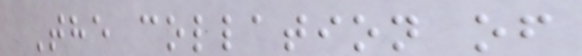The collation of
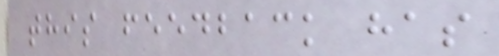this feedback has
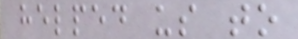helped us to
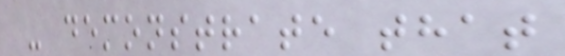- demonstrate that
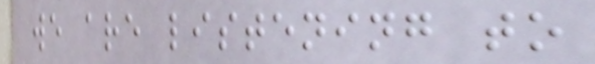we are listening to
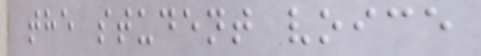the student voice
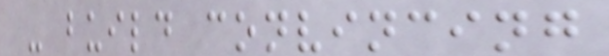- build convincing
